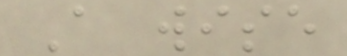A wise
